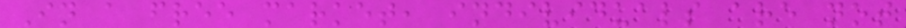In a free market, individuals are not
